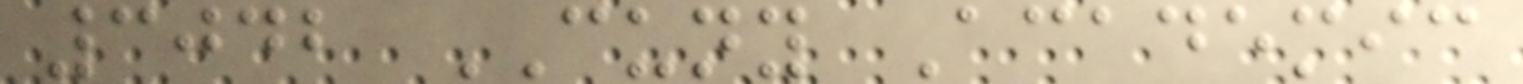3042 CUNY Academic
